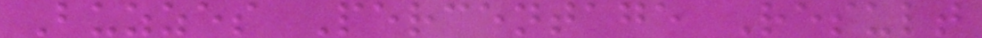Buzzes Percentage Result
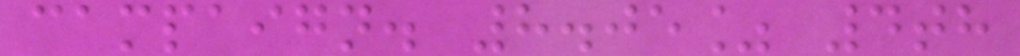campaign. 8.05% 4th
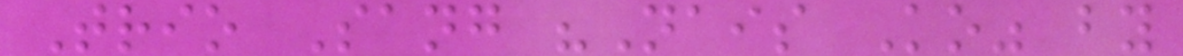Trio Sang "Nais Ko" by
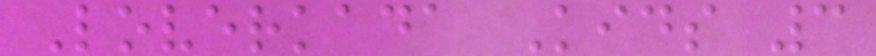Loverkada Kids 3
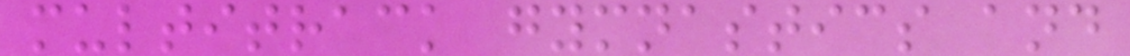multitrack gymnastics and
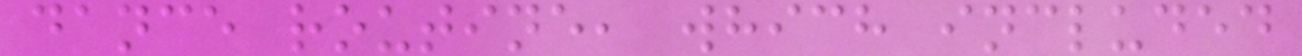dance routine, which included
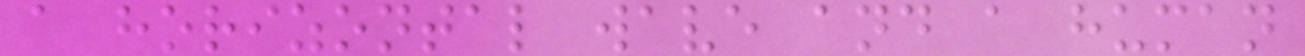a horizontal wave and a human
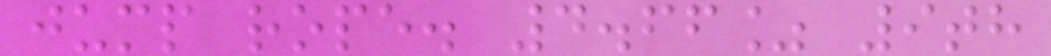jump rope. 4.66% 9th
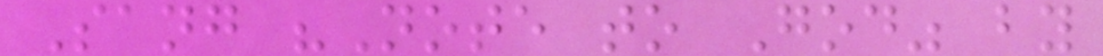Sang "Note to God" by
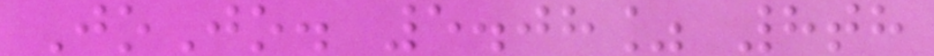JoJo. 5.08% 8th
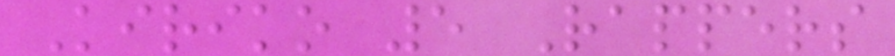Kiriko 5 Rappers
